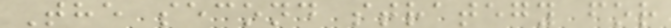The second strategy for
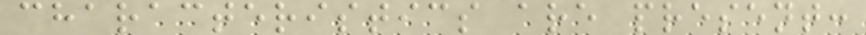characteristics are present:
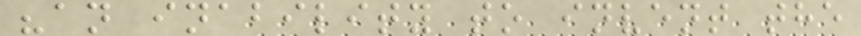"an inability to invent the
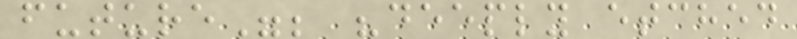future"; "deeply etched
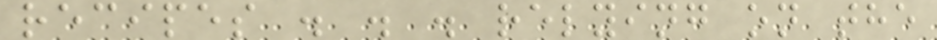recipes . . . relying on the
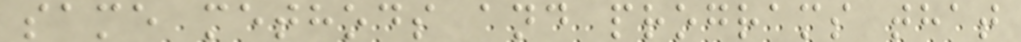same methods and programs that
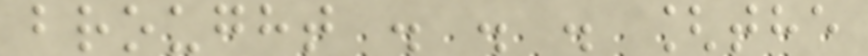brought . . . [the
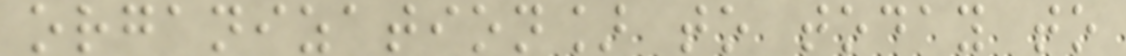organization] to today to
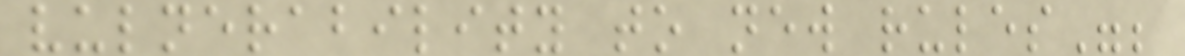vulnerability to new rules";
